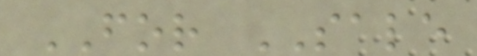FOR SALE
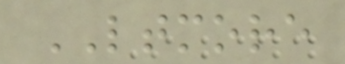LTMORE
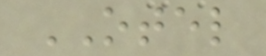OTEL
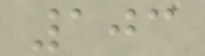103
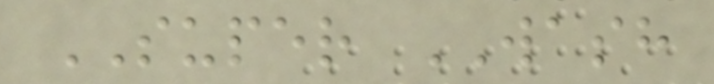SUPER WASH
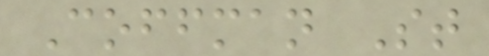Coffman St
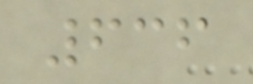636
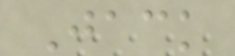Jack
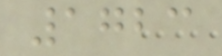1723
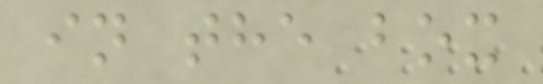in the box
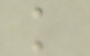k
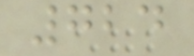724
